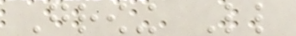Growing Little
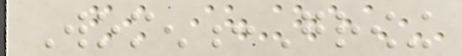Women:Growing
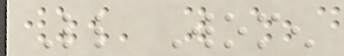Little Women
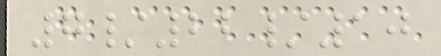7/22/10
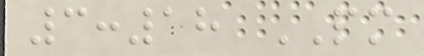3:18 PM
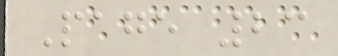Page 23
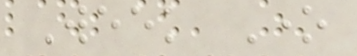Week One
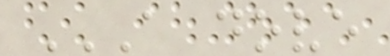A DOVE
